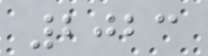2023
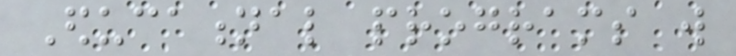Educational programs will
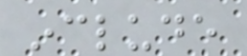include
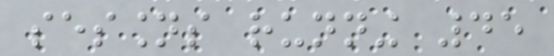sessions running 45
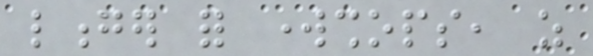longer for workshops, as
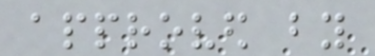approved by
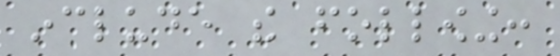include the following:
